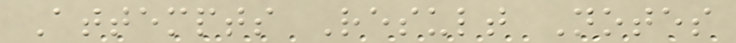Attempts Result Notes
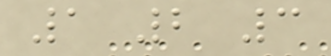1 2 3
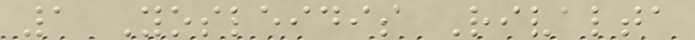1 Yosleidis Rivalta
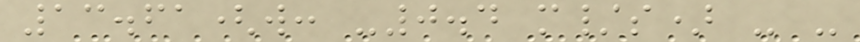13.61(w: -0.4 m/s) - -
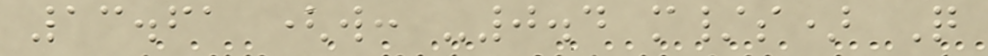13.61 (w: -0.4 m/s) Q
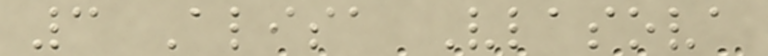3 Alisa Vlasova
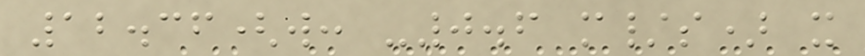12.36(w: -0.6 m/s) x
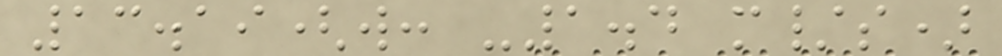13.19(w: -1.4 m/s)
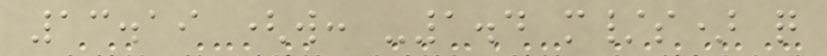13.19 (w: -1.4 m/s) q
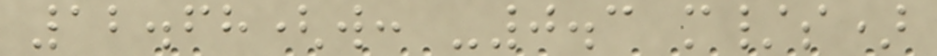12.68(w: -0.3 m/s)
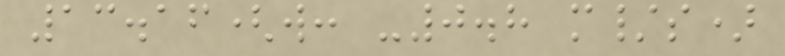13.16(w: -0.8 m/s)
